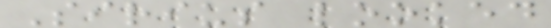Sirius looked
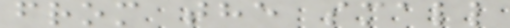from the small
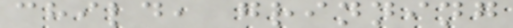child, grinning
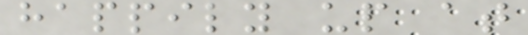happily up at
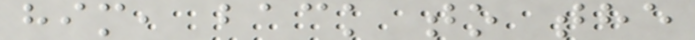him, back to the
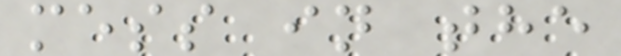mess in the
